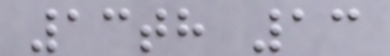13th 13
